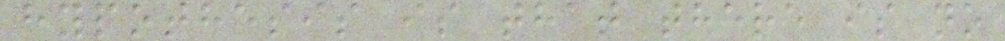hypothesis is that there is no
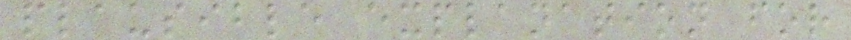plausible explanation for
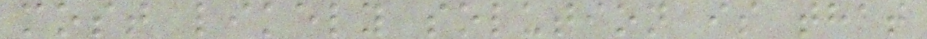most likely solution is that
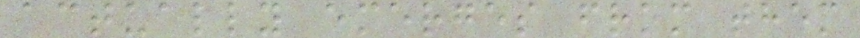actually emerges from them
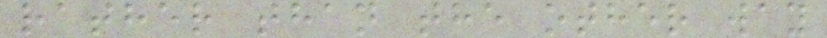rather than the other way
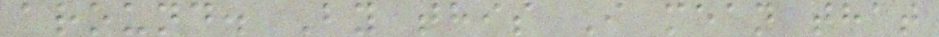around. By this I mean that
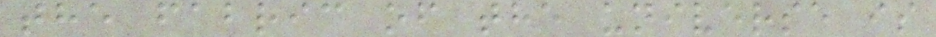the fabric of the universe is
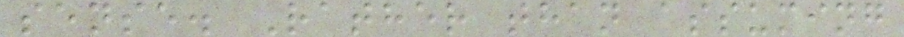sense. Rather than assuming
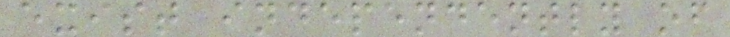exist independently of
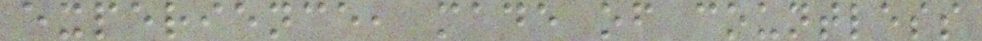experience, made of countless
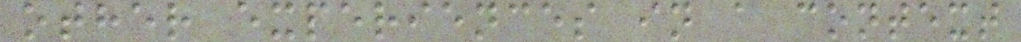other experiences in a context
